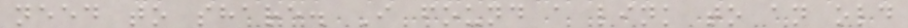need to share. I found a link to an old
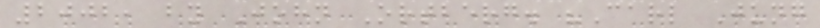2002, by John Ortberg. "Carl Jung
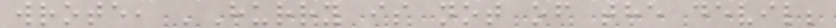wrote, 'Hurry is not of the devil;
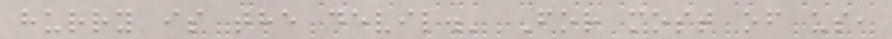hurry is the devil.' For most of us,
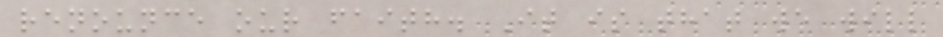renounce our faith. It is that we will
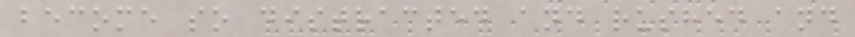become so distracted and rushed and
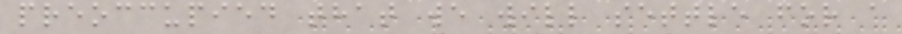preoccupied that we will settle for a
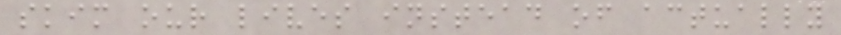skim our lives instead of actually
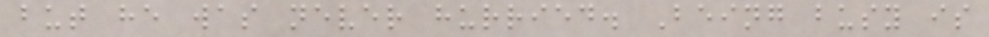but he was never hurried. Being busy is
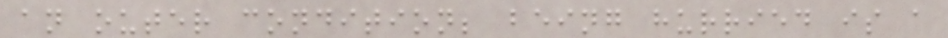an outer condition; being hurried is a
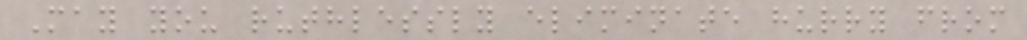May you ruthlessly eliminate hurry from
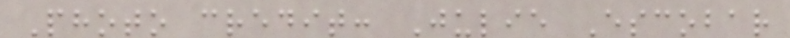Photo credit: Julie Escobar
